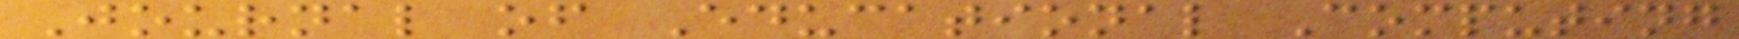Journal of Educational Computing
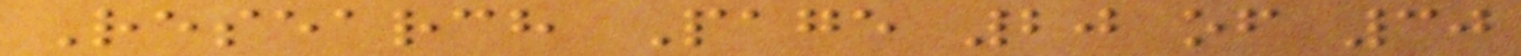Research Page 20 of 30
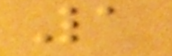1
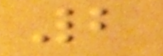2
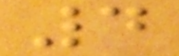4
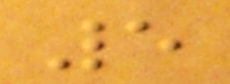5
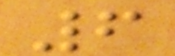6
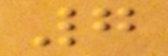7
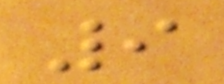9
